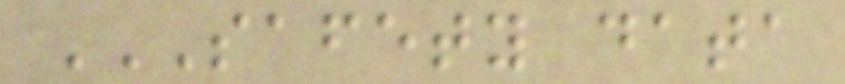SAFETY DATA
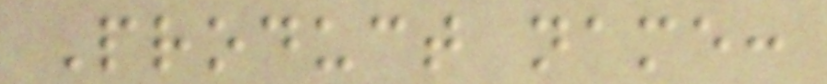Product name:
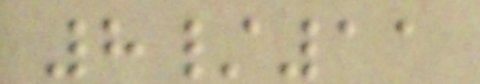8/11
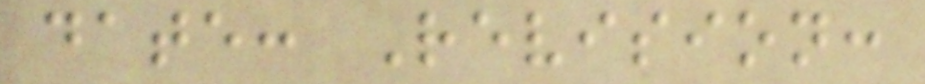date: Revision:
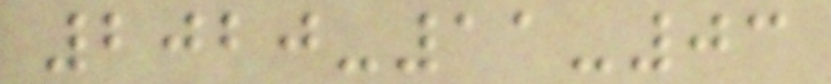2020-11-03
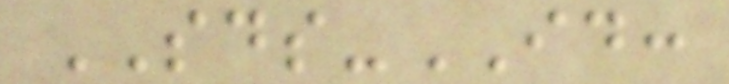SDS-ID:
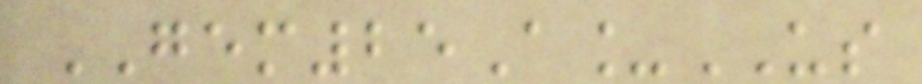GEM25A_US
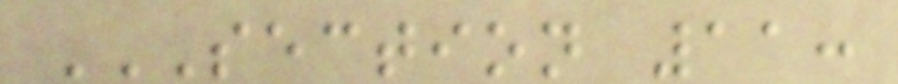SECTION 11:
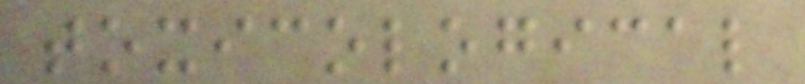toxicological
